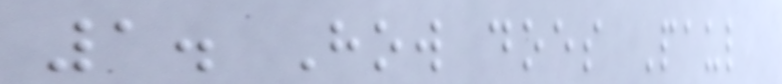1. How does Paul
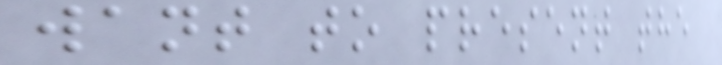want to present the
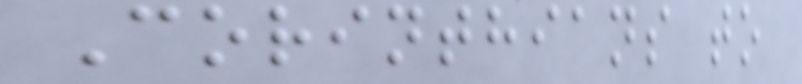Corinthians to
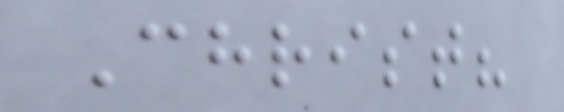Christ?
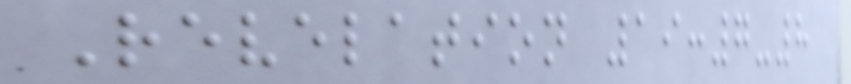Revelation 19:7-8
